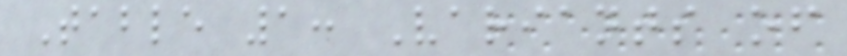Table 1: Variants of
